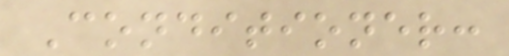Conditioner:
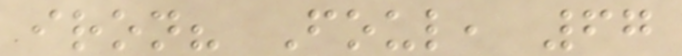iron? Foul, 67
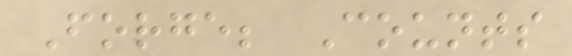Forge; Counts
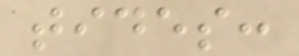tides:
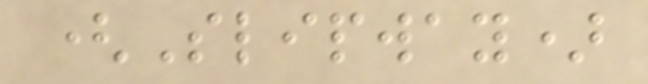(Slipway)
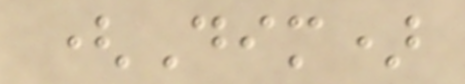(Dim)
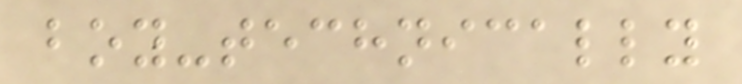boy-technically
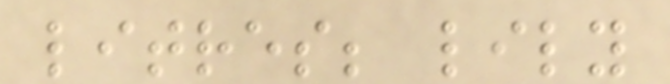litres; lily
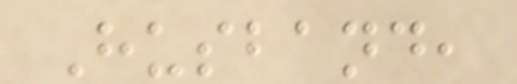Husband,
